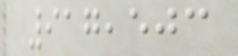917,503
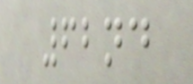62nd
